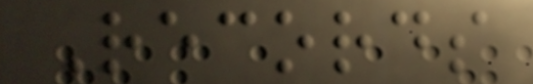Records
